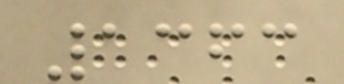1363
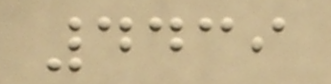4439
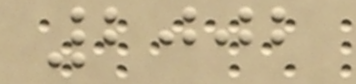2002
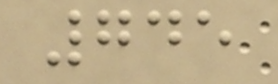745
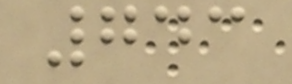743
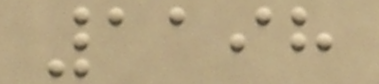1198
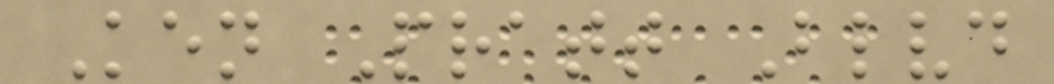Ken Pratt Blvd
